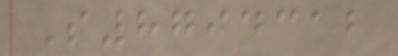S8794312
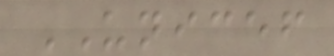UNICEF
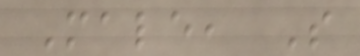Male, S
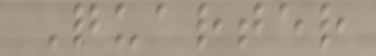Quarter
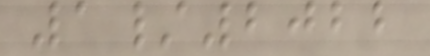1/2022
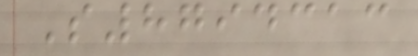S8794313
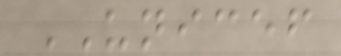UNICEF
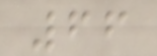66
